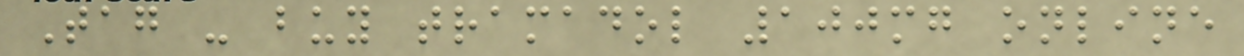Tag - buy tramadol 100mg online
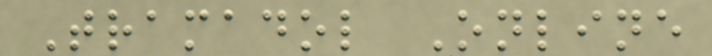Tramadol Online
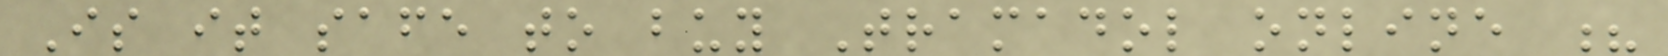Is it safe to buy Tramadol online ?
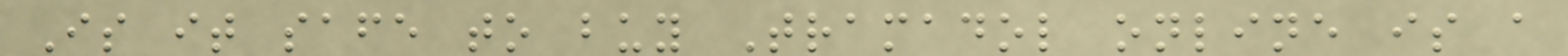Is it safe to buy Tramadol online is a
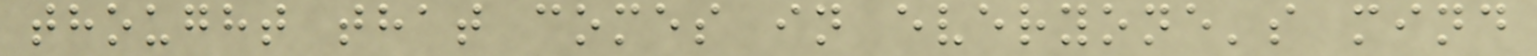thought that comes in everyone's mind
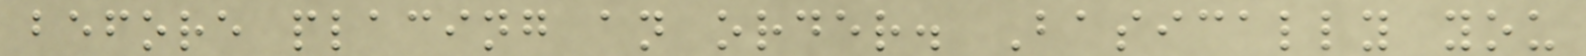before placing an order. Basically you
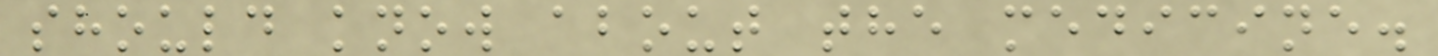should know about the medicine.
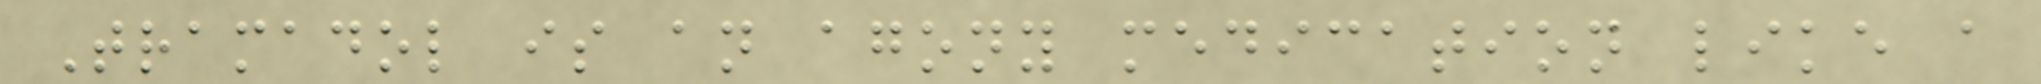Tramadol is an agony medication like a
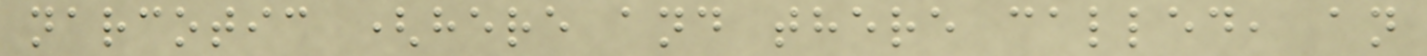narcotic (here and there called, an
